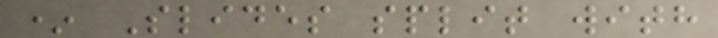* Slides split with
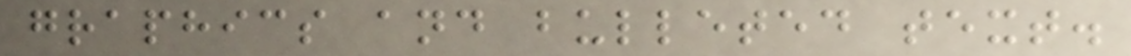graphics and bulleted text.
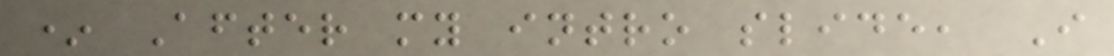* After my intro slide, I
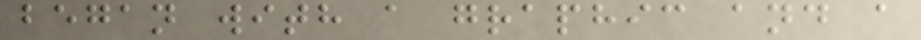began with a graphic and a
